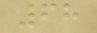68
